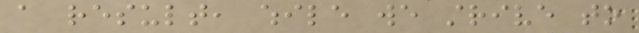a result, while we strive to
